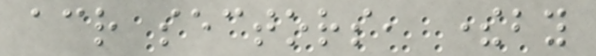across sectors, thereby
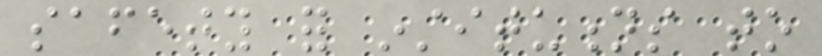safety for institutions to
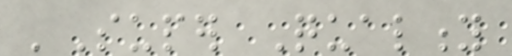'Super Quality
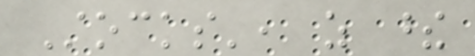Stocks', as these
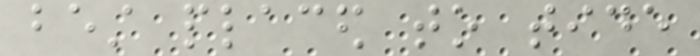best placed to tide
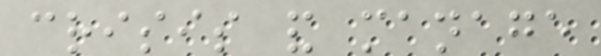crisis and manage
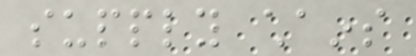supply chains
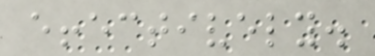effectively.
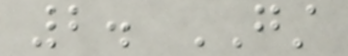2. GST
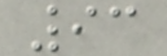93
